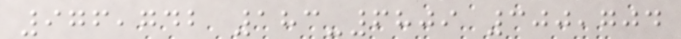976,742 183-6809 300,704
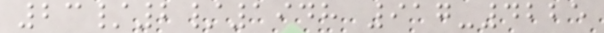23/2/1948 917-4225
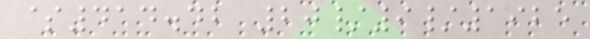$414.42 20/9/1925
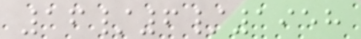16/6/1958
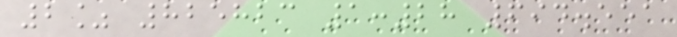2% 825823 1:28 694.551
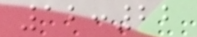12:22
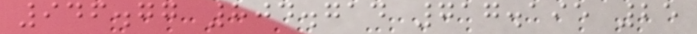946.77 804.714 717.195 25
